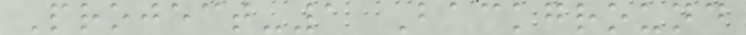Project-1 Background
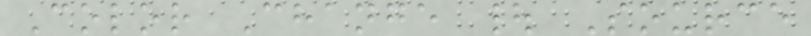Color Change | Source
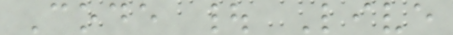Code | Live
